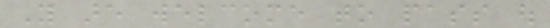You are welcome to pass out
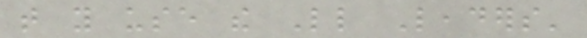that you use the Little Leaders'
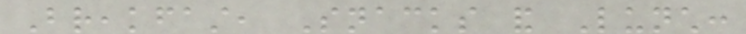Breakfast, Snacks and Lunch:
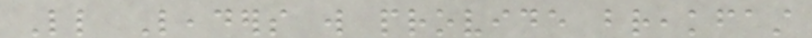Little Leaders will provide breakfast
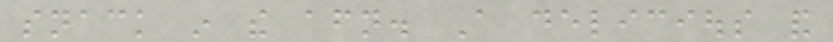snack in the afternoon. A delicious and
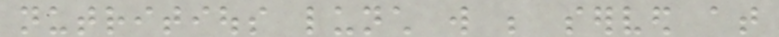nutritious lunch will be served at
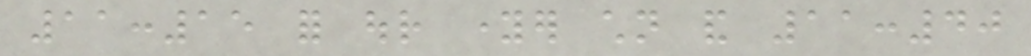11:15 for our younger children and 11:40
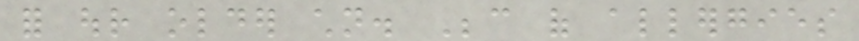for our older children. Because of allergies
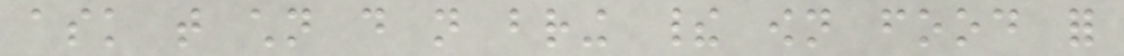ask that children do not bring their own food for
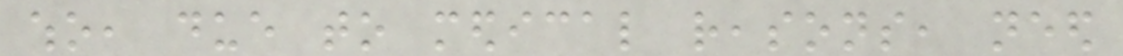who, due to medical reasons, need
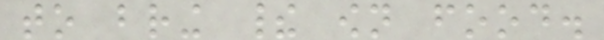to bring their own food.
